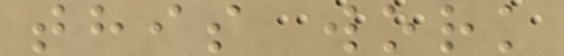this work
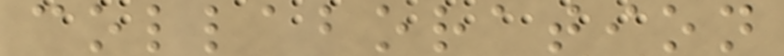collaboration
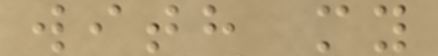with my
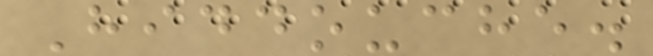Hiddouche.
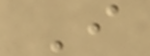I
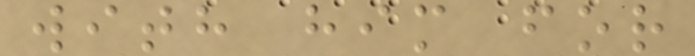with him for
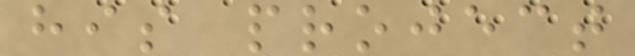his project
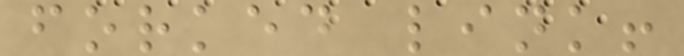forked link!
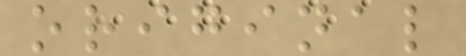original
